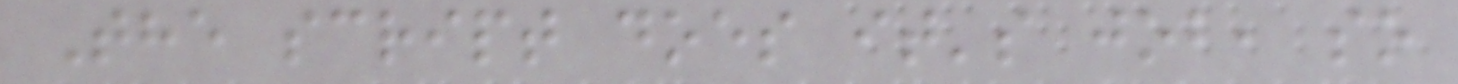The script does it's job, so
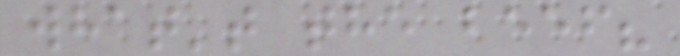what't the beef?
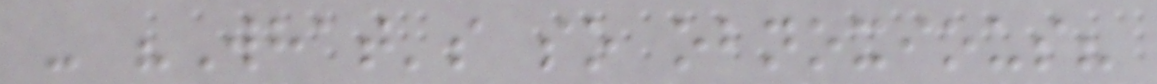- "What's so obnoxious?
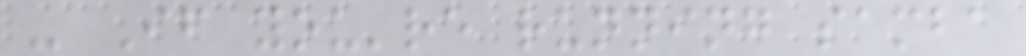- If you're running samba
